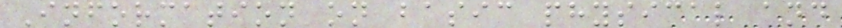Information on basic physical and
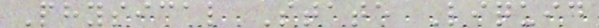Physical State Liquid
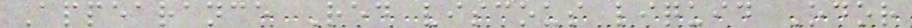Appearance Red viscous liquid Odor
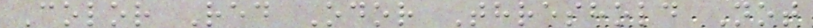Color Red Odor Threshold Not
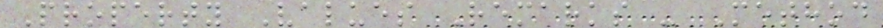Property Values Remarks - Method
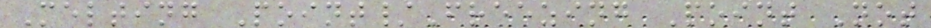Melting Point/Freezing Point Not
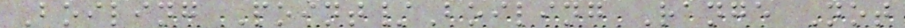Boiling Point/Boiling Range Not
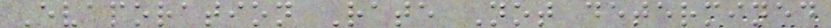Evaporation Rate Not determined
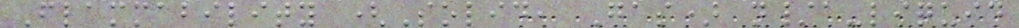Flammability (Solid, Gas) n/a-liquid
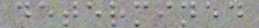determined
